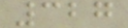327
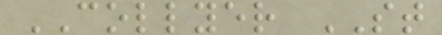COLLYER ST
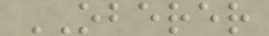OBERER
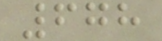678
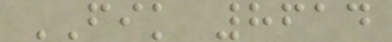FIK 8614
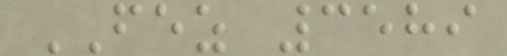FEZ 3589
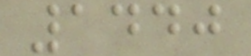1440
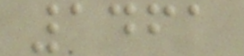1461
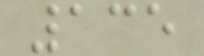135
